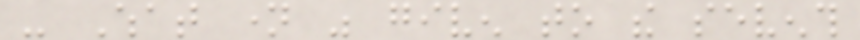- What name was given to the seventh
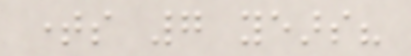times 7 years?
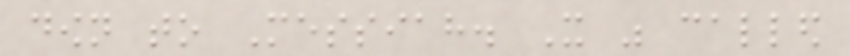down to Messiah. It was called
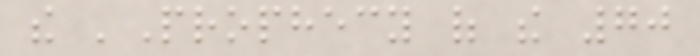the 'Prophecy of the 70
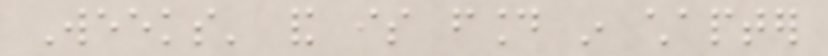Weeks' and is found in chapter
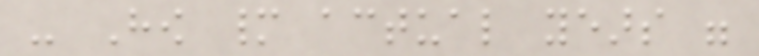- How many actual years were
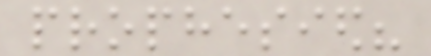prophesied?
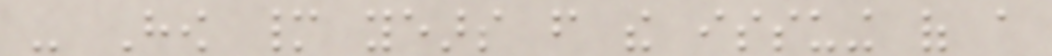- How many years from the issuing of a
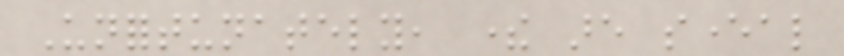Unfortunately, there are several
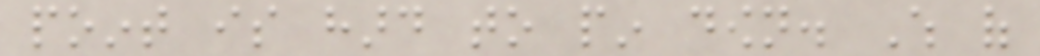point is hard to pin down. Which of
